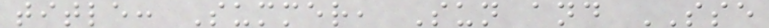title: Summer, Sun and SSE
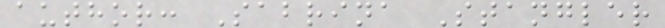author: Sabrina Stangler
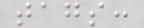tags:
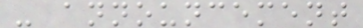- announcement
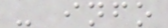- info
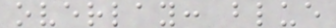overlay: blue
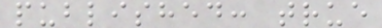published: true
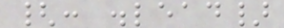{: .lead}
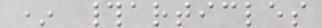* #articles
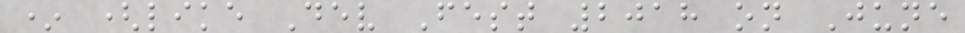* (like Dev Fest 2018 on June
